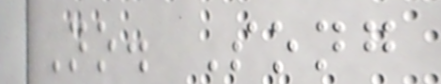No. Song
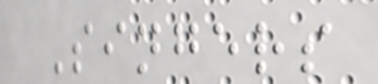Singers
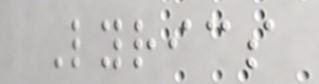Lyrics
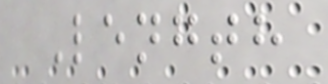Length
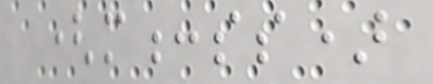(m:ss)
